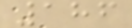186
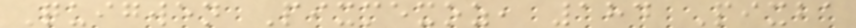Quigwen Pixmexoz, 184 Pixba
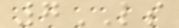7LS
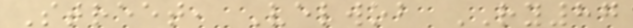Street, Velwob RY87
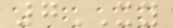7XY
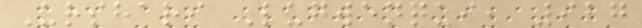Urshari Lugwenqui, 927
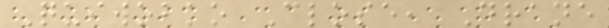Quiwobko Close, Drane
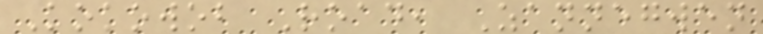Kokowob Road, Zannegwen
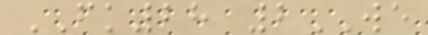FK28 2WE
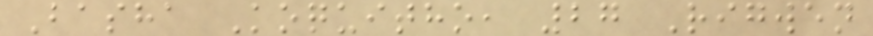Basha Koquitho, 27 Rigwen
